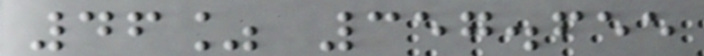46% 357.655
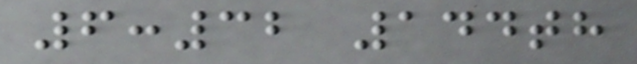6:32 144th
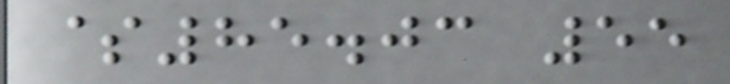$85.03 55
